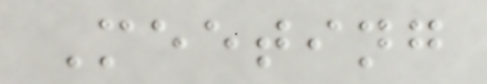Meeting
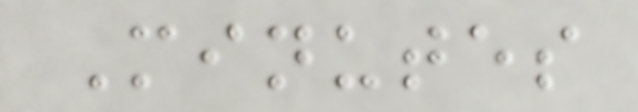Minutes
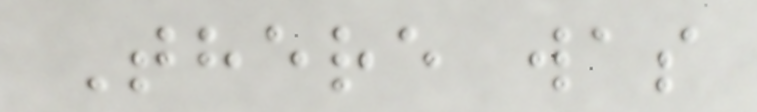There was
